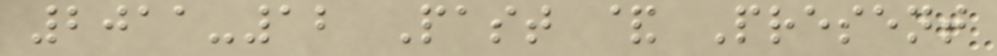2011-12 Past & Present
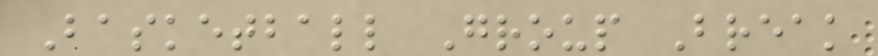Basketball Group Break
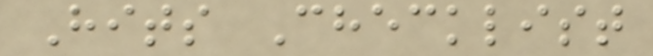Hits Checklist
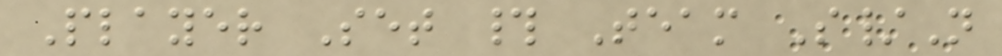Player Set # Team S/N
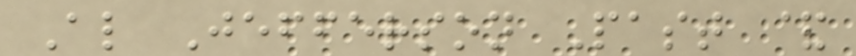Al Jefferson Past &
